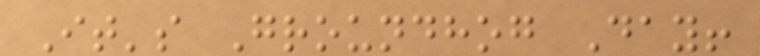It's Groundhog Day!
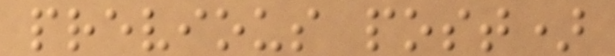previous post)
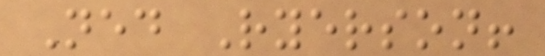Ned Ryerson!
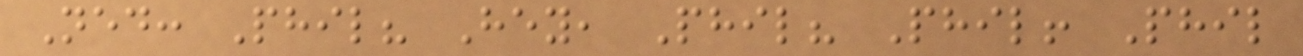Ned: Phil? Hey, Phil? Phil! Phil
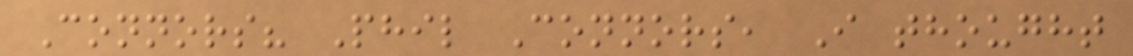Connors? Phil Connors, I thought
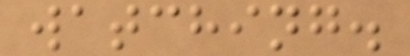watching.
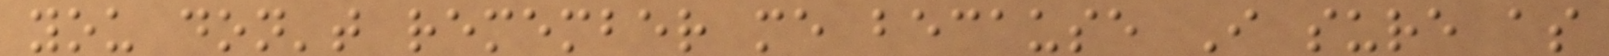you don't remember me because I sure as
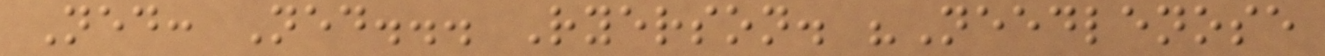Ned: Ned... Ryerson. "Needlenose
